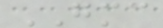GMC
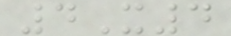4X4
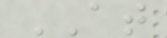AT
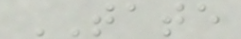TATE
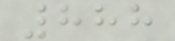888
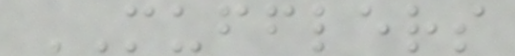MUFFLERS
